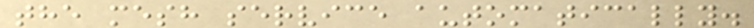the mesh service automatically.
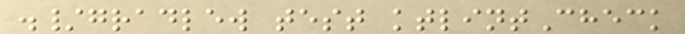./gradlew test ktlintCheck
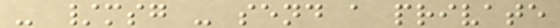- /msg - send a private
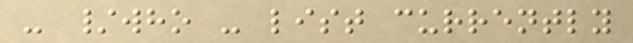- /who - list currently
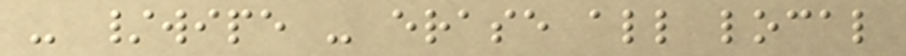- /wipe - erase all local
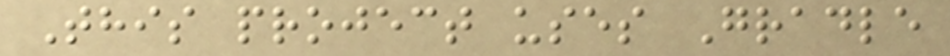This project uses Gradle
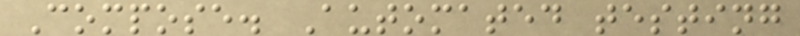Compose. Automated testing
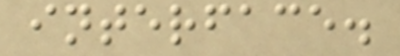interface.
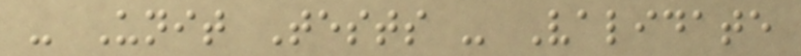- Unit Tests - Validate
